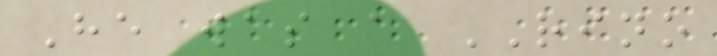He was a RINO
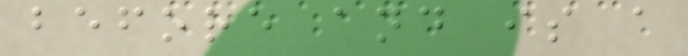before and is a
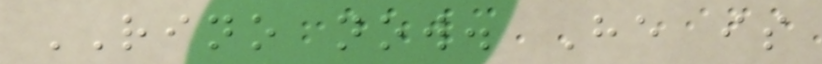RINO now. He is
